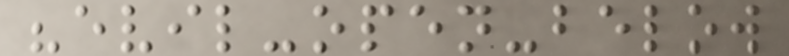"evil-open-below
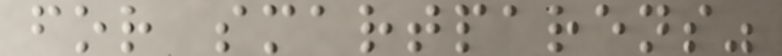for smartparens"
